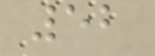52
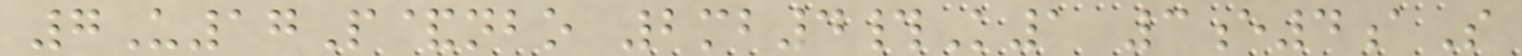7U17P&nbo 2mb4#K1 3e4aS
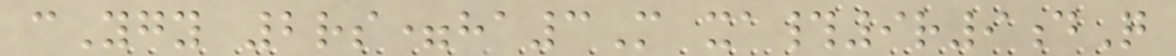cYgy 2rs=ha3M xa#9r9dQ
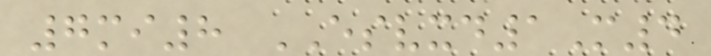7mi8 ESVXD1M4
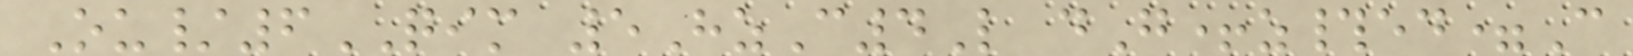Ou/6QIM 5HzC4L dG+z#ed=C
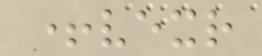+vexr
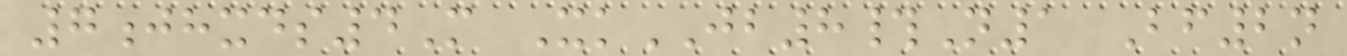7jhxds4M XkJB8#N1 Bf2n
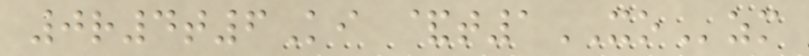0r4t6Ki &t1XOzm
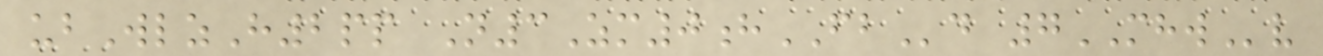ubWlzH2pp N3Zm0hFBd 7MHWv
